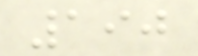190
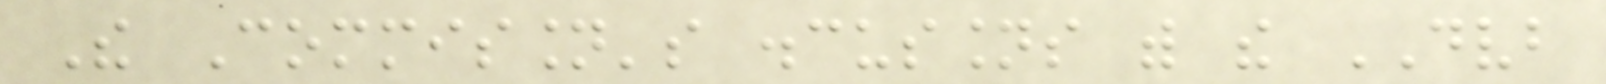The Commission's discussions with the DVB
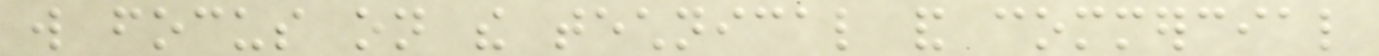will focus on the technical and commercial
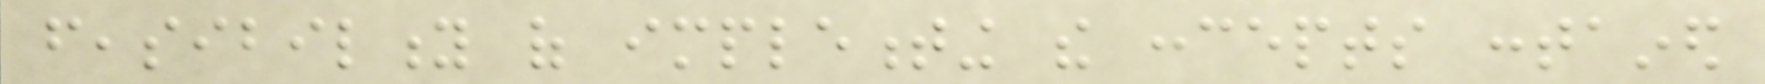feasibility of implementing the concepts contained
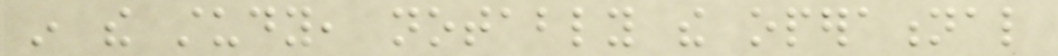in the study, notably the operational
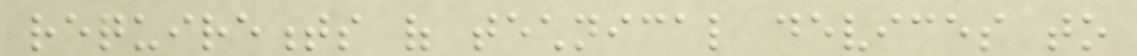requirements of technical devices to
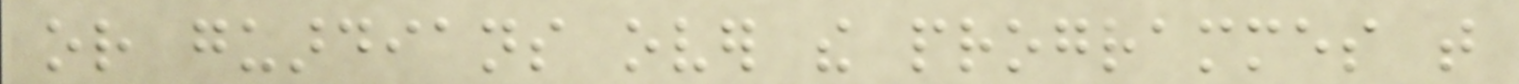or guardians over the programmes that
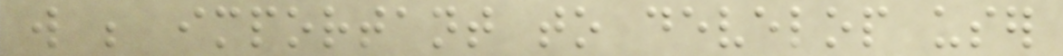will be important to develop user
